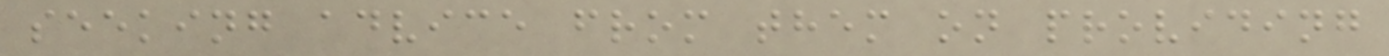seeking advice from them on providing
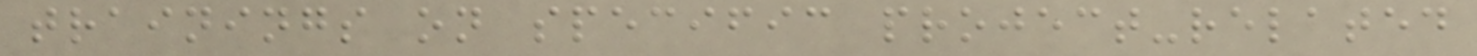trainings on specific project-related
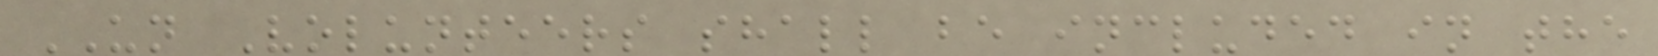UN Volunteers shall be included in the
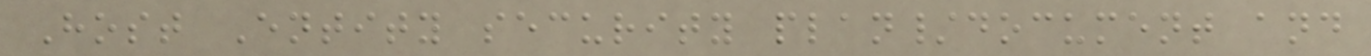Host Entity security plan/document and
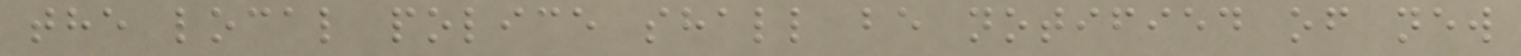the local police shall be notified of new
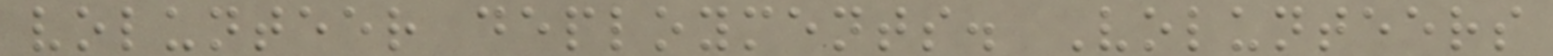volunteer deployments. Volunteers
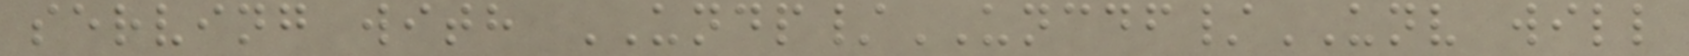serving with UNDP/UNCDF/UNV will
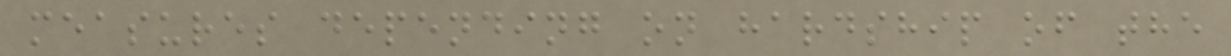measures depending on hardship of the
